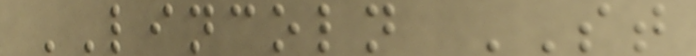LINCOLN ST
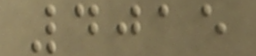4015
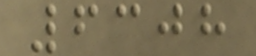6308
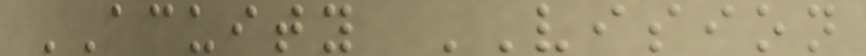ACUITY VISION
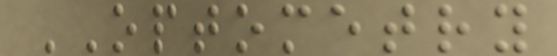OPTOMETRY
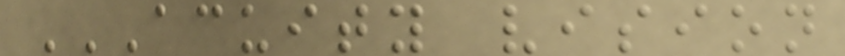ACUITY VISION
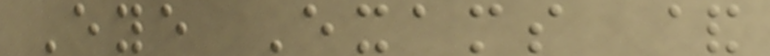Eye Exams &
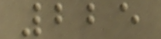225
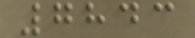7843
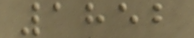1852
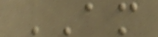AM
